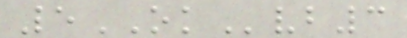5OKvb3
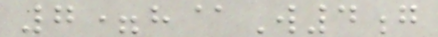7=h@W4g
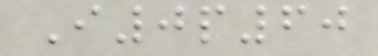I0p60
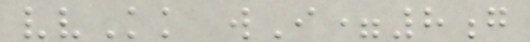vvKk wI=8g
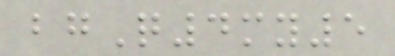bgQ4my5
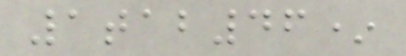1tab46*
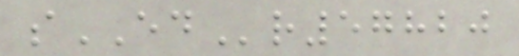sEDr57820
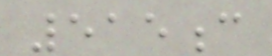515c
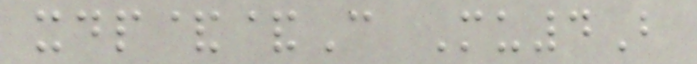xdp&&C Mu4B
